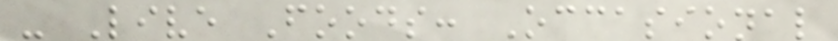- Live Foods: Occasional
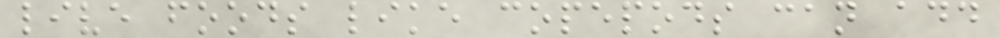live foods like copepods can add
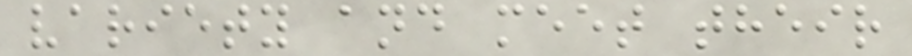variety and meet their
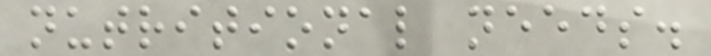nutritional needs.
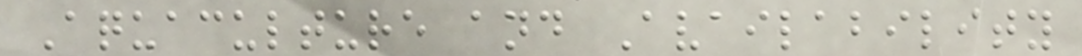Aquaculture and Availability
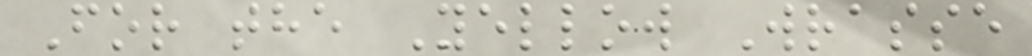For the Yellow Wrasse
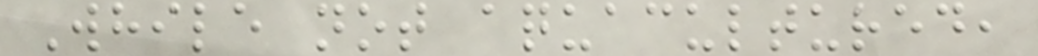While not aquacultured,
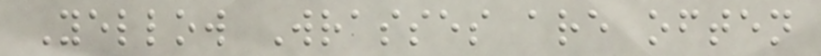Yellow Wrasses are often
